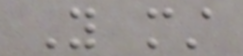You must
